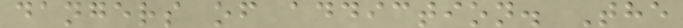dangers of addiction. The
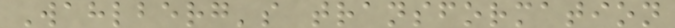Wahlberg's transformation
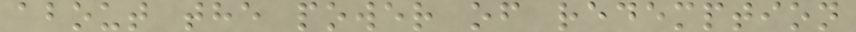about the power of redemption
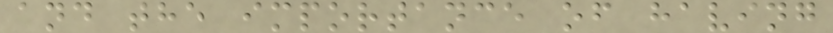and the importance of having
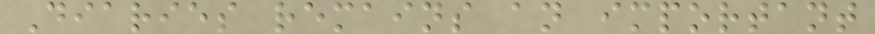Diaries remains an important
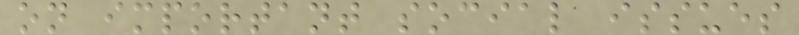on important social issues
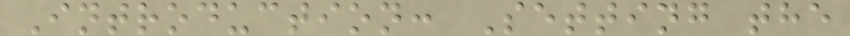Introduction: Setting the
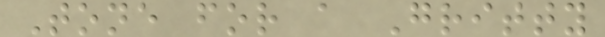Tone for a Gritty
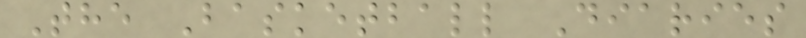The Basketball Diaries
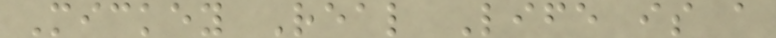Mickey Real Life is a
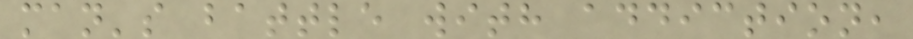man's battle with addiction,
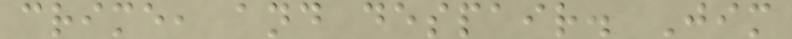crime, and despair. Jim
